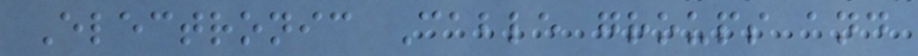Electronic Cable groups and
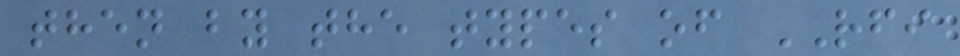then by the types of RFI
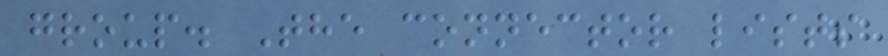group. The connector lists
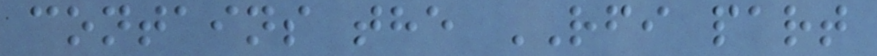contains the RFI part
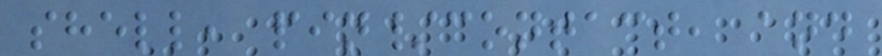shell, pin/contact, and
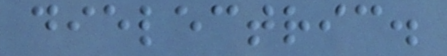dielectric.
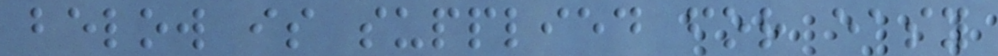below is supplied for easy
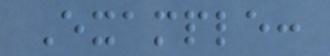Example:
